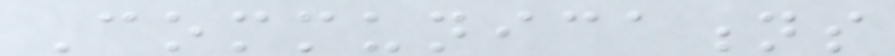Communications
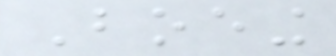Boeing
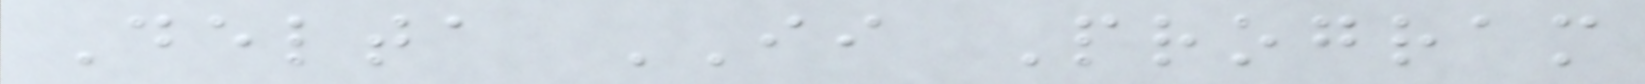Delta II Program
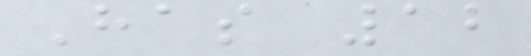Has 12
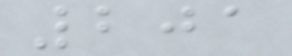201
